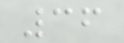36
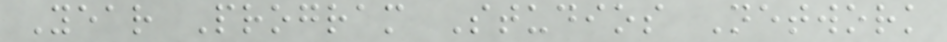Year Program Studios Network
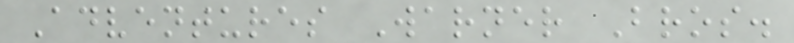Adventures Warner Bros.
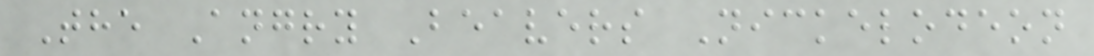The Angry Beavers Nickelodeon
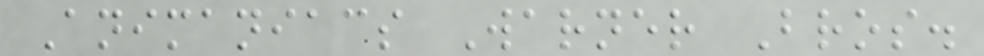Animaniacs Warner Bros.
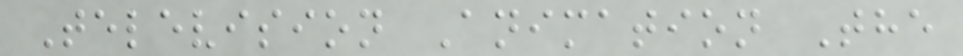Television Animation The
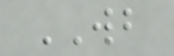WB
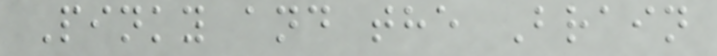Pinky and the Brain
